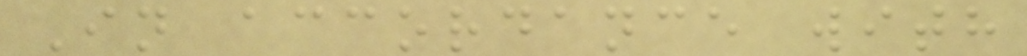In accordance with
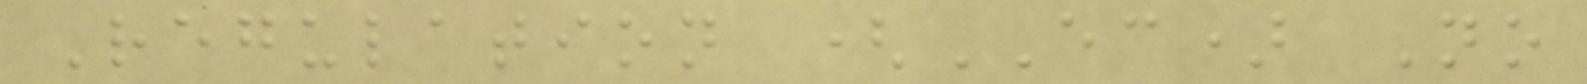Regulation (EC) No
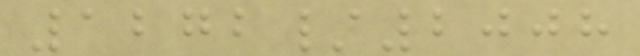1272/2008
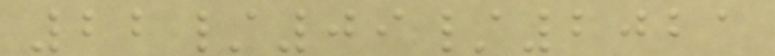22/09/2021
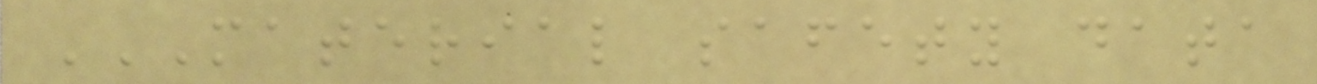MATERIAL SAFETY DATA
